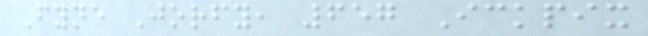Fyne Jorfy, 657 Ickpix
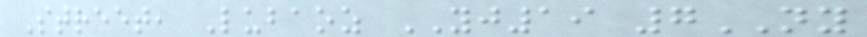Street, Lubaoz YJ19 7NY
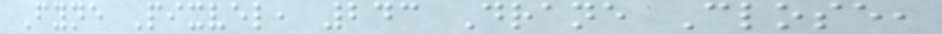Fyne Pixvel, 243 Drane Close,
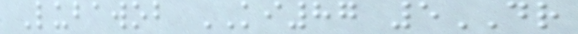Lubawob KI87 5DR
